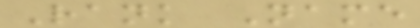Rank Name
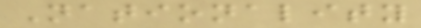Nationality
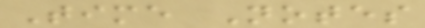Time Notes
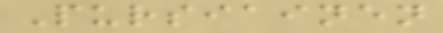Pursiainen
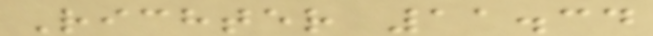Richter 11.34
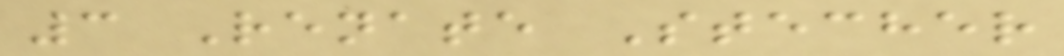3 Renate Stecher
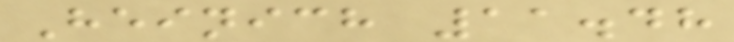Heinich 11.48
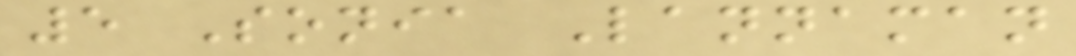5 Sonia Lannaman
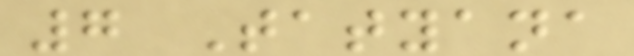7 Tatyana
